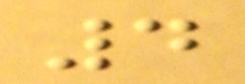4
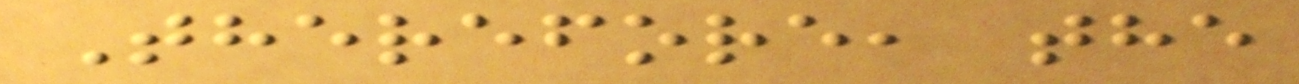Therefore, the
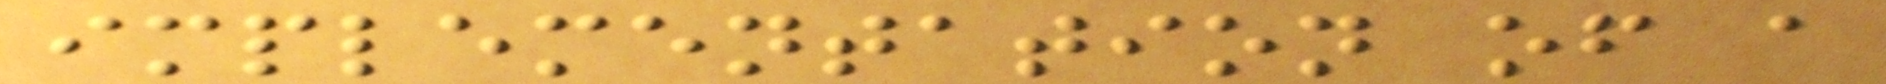implementation of a
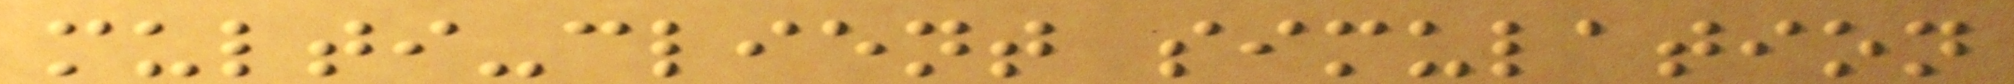multi-client simulation
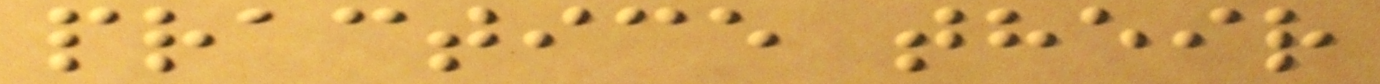practice their
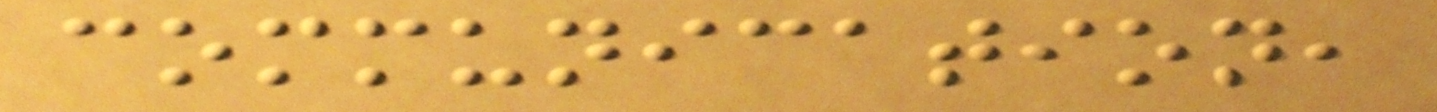communication,
